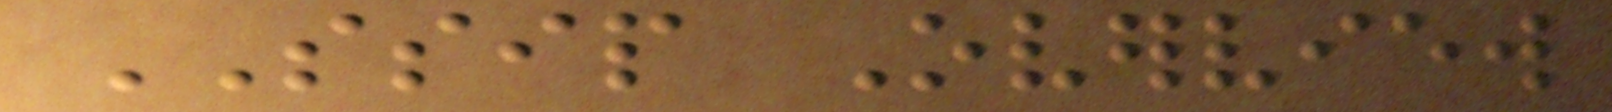SSIP Overview
